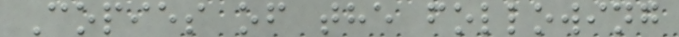Copies of the following
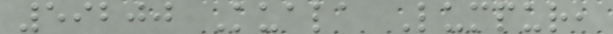59200 Kuala Lumpur,
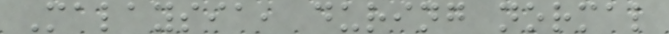Malaysia, during normal
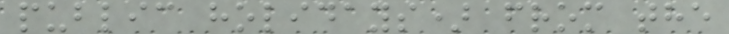public holidays) from the
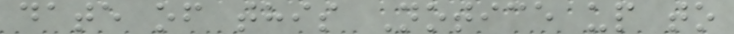date of this Notice up to
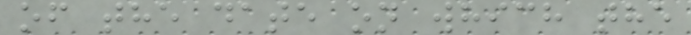of the date on which the
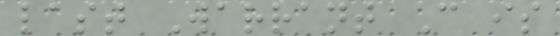last Warrant C is
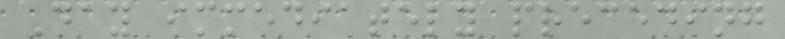Day immediately preceding
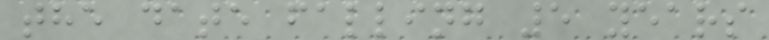the date falling 5 years
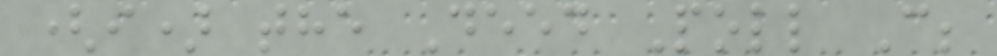(i) the Deed Poll C;
